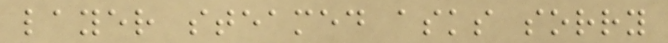layer steamed asks sorry
